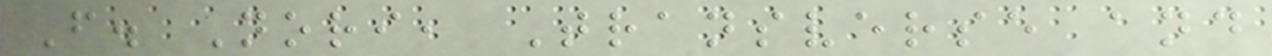F. Nori, Transverse and
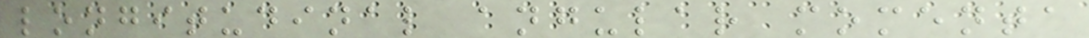longitudinal angular momenta
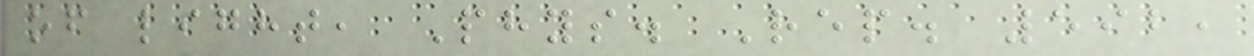of light, Phys. Rep. 592,
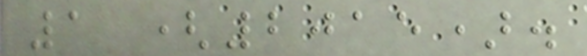1 (2015).
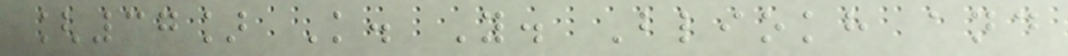[37] K. Y. Bliokh and
